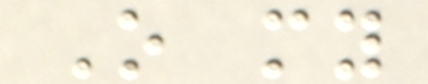O my
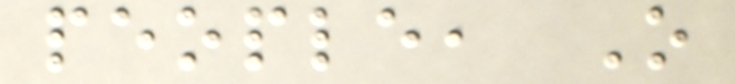people, O
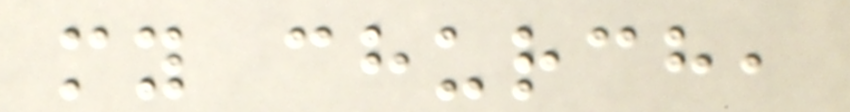my church,
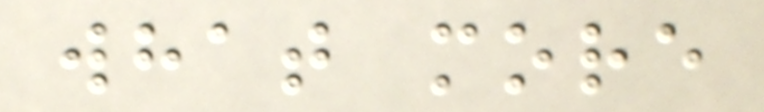what more
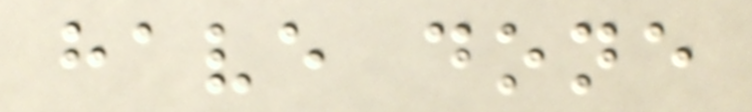have done
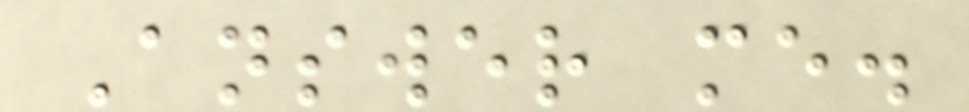Answer me.
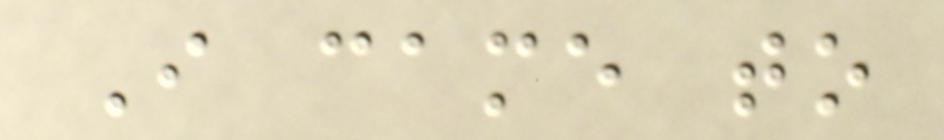I came to
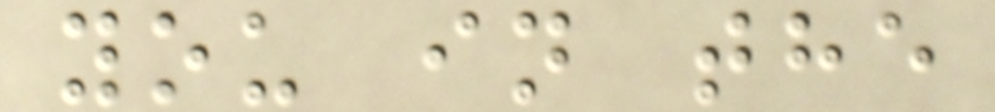you in the
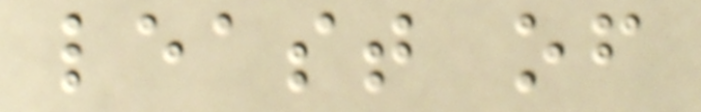least of
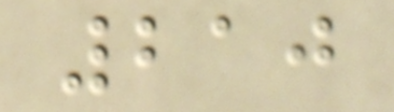210
